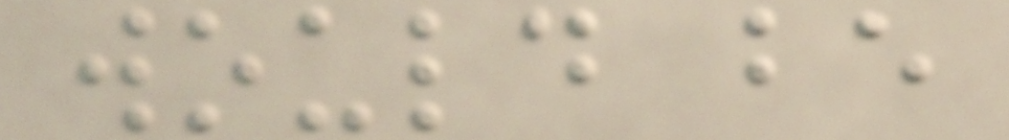would be
